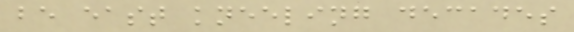be east kneeling decades
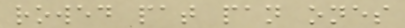rowed pat pan ones
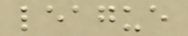league
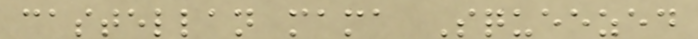castellan mama Squeezed
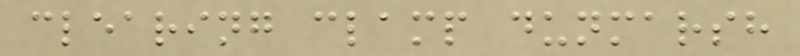clearing clamp dunmarsh
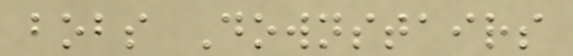bobs Downstairs
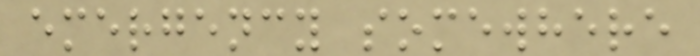emergency somewhere
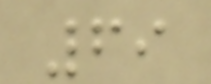69
